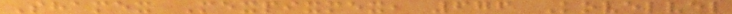Shamex Mexpixmex, 676 Kovelvel
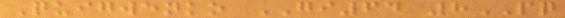Quigwenko GI64 8PQ
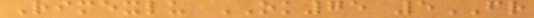Rimexlu OK75 5FR
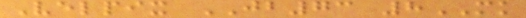Velpix JB73 8MK
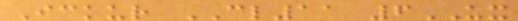Ickur CL11 6UX
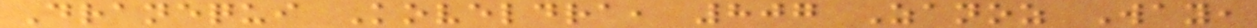Dranequi Koveldra, 807 Zanoz Way,
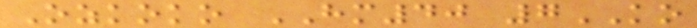Ozkoko HM40 7KO
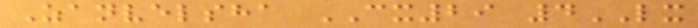Zanvelsha CX29 4LX
